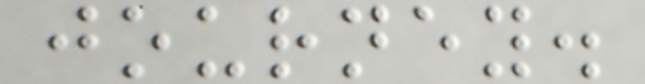journey.
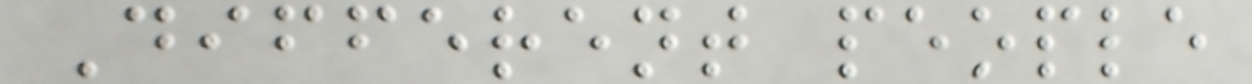Different people
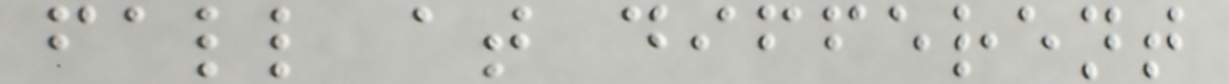fall at different
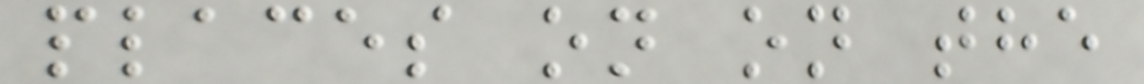places on on the
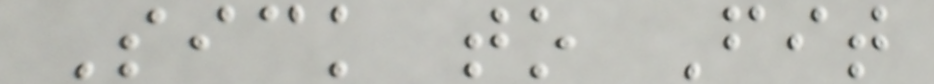Sick to Fit
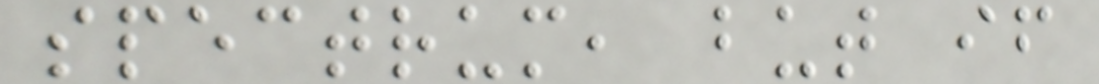spectrum, but if
